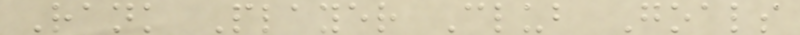Rank Player Club Goals
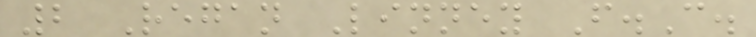2 Regan Linney F.C.
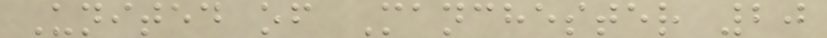United of Manchester 20
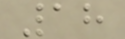18
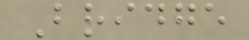Bridge
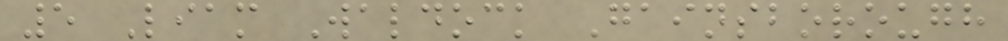5 Liam Waldock Gainsborough
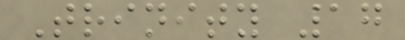Trinity 17
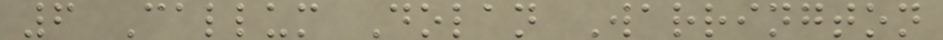6 Callum Dolan Warrington
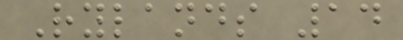Rylands 14
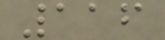116
